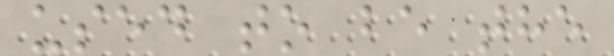used to be the
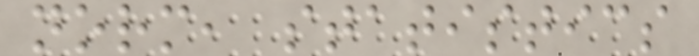norm, statistics
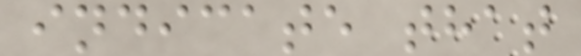indicate that
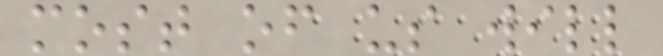most of us will
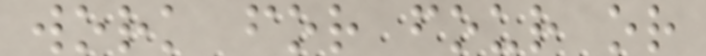work for four or
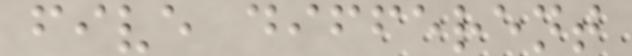five different
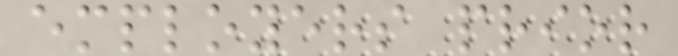employers prior
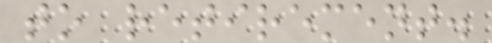to retirement.
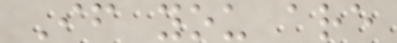If you are
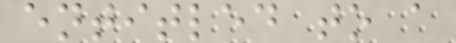entitled to a
